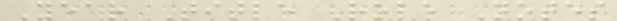Year Title Role Notes
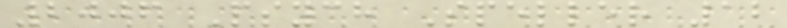2006 Psych Speller 12
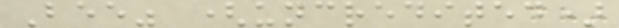Bee" (uncredited)
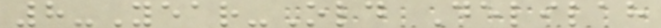8-Year-Old Delilah
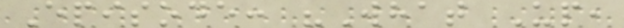Episode: "What Up,
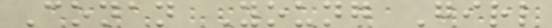Conan Young Girl
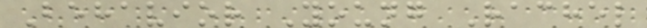Behavior Young Rachel
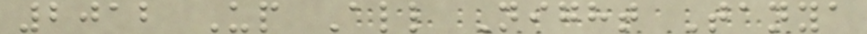2012 Up All Night Tanya
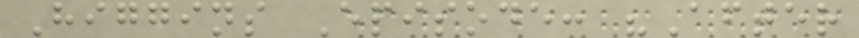Higgins Episode: "After
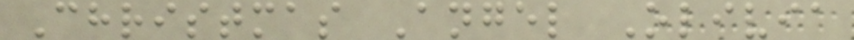Christmas Angel Olivia
